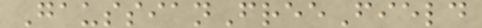GaussianFreeField
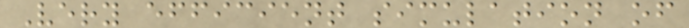Very efficient simulation of
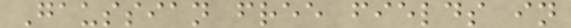Gaussian free fields in
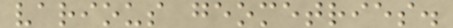various geometries.
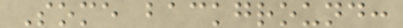Some background:
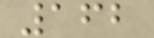162
